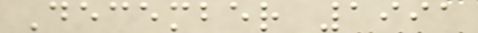December 1991
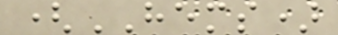(HEMS)
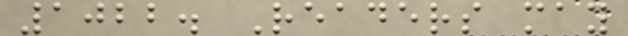1022. Readers may
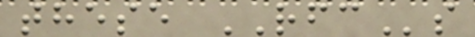these RFCs
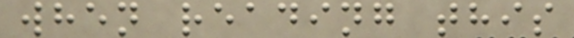when reading this
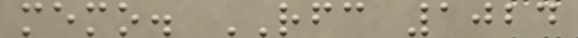memo. RFC 1024
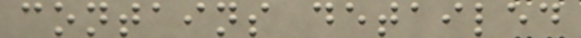contains detailed
